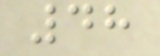48
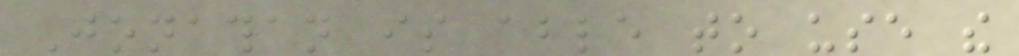Jonathan is able to use the
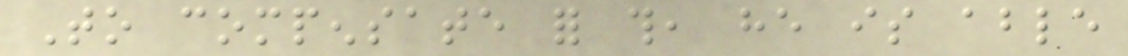To compensate for this, he is able
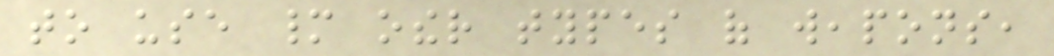to use many other types of weapons,
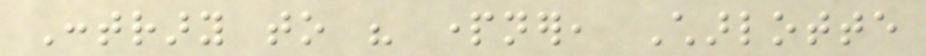Contrary to his partner, Charlotte
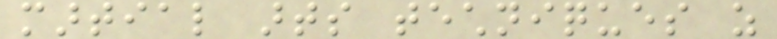martial arts techniques as
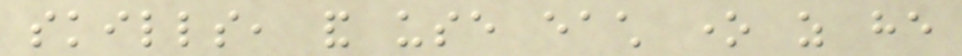skills, and use each one as he
